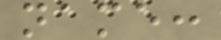name:
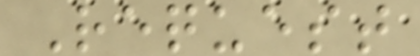Request
